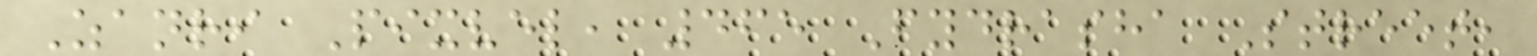Zanri Pixvel, 465 Fydrasha Street,
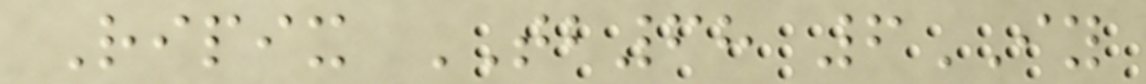Ripix TB68 6IY
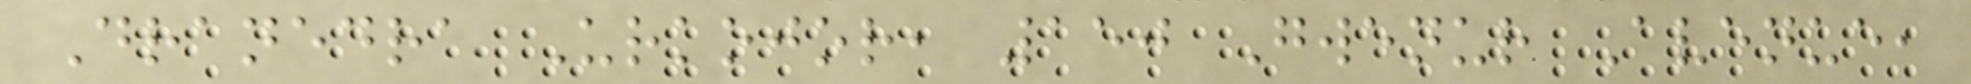Dranedra Urkojor, 150 Gwenur Avenue,
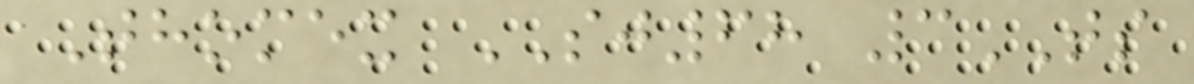Thomex SJ68 3TS
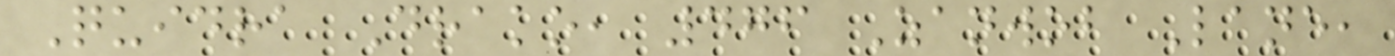Quidra Drako, 476 Zanwob Lane,
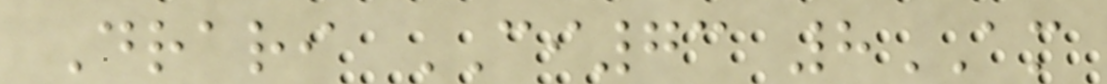Drari CI73 8AM
